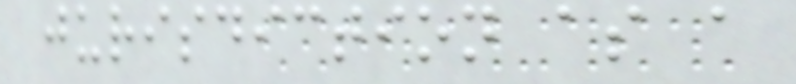jurisdiction as a
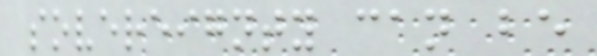sovereignty can be
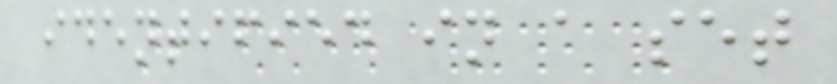identified in a set
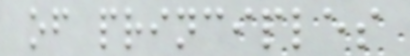of principles
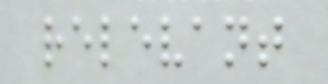relevant
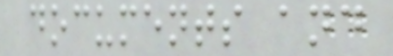documents and
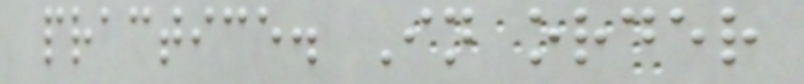practice. In order
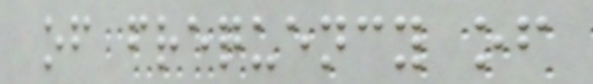of frequency of
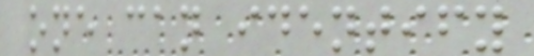one can identify
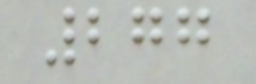277
